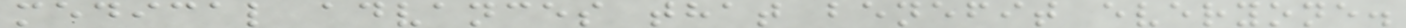medical advances that benefit everyone.
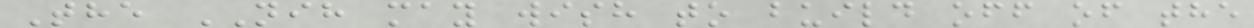The NIH may wish to build off of the
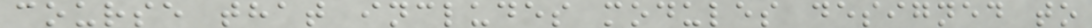course that includes modules designed to
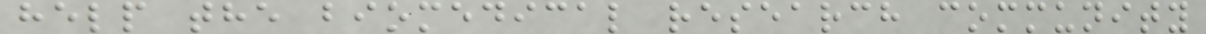help the biomedical research community
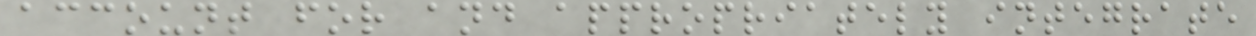account for and appropriately integrate
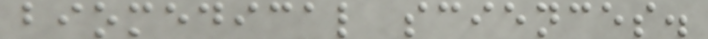biomedical sciences.
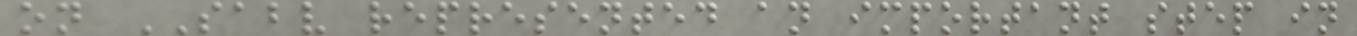on SABV represented an important step in
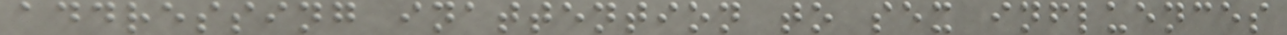addressing inattention to sex influences
